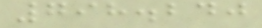798.240
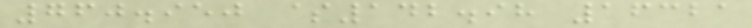760.950 $142.98 16321
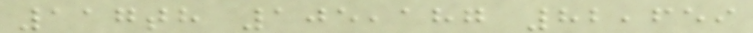117th 105,187 82,659
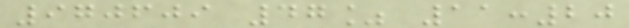970609 47% 11:20
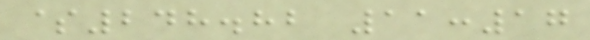$248.82 11:17
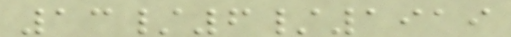13/6/1919
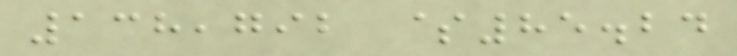138,792 $85.24
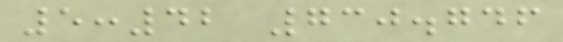5:42 730.746
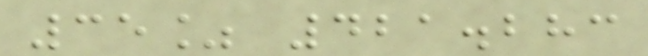35% 421.283
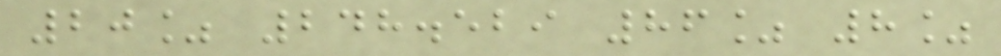20% 248.529 86% 8%
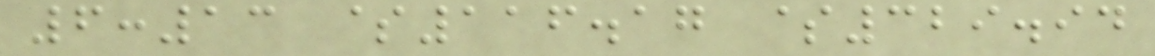6:13 $116.17 $329.94
